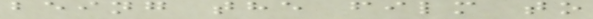being the film to
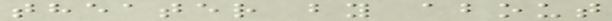theater by about
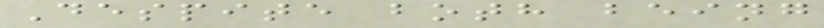Despite both being
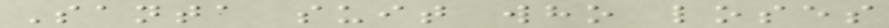Santa suit who loses
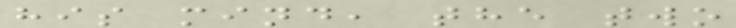his mind, the two
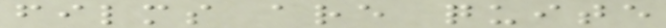films are quite
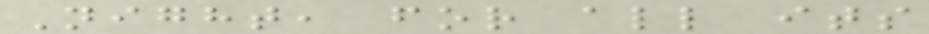Night, for all its
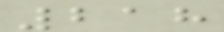218
